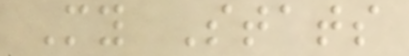My Stats
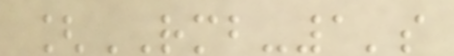[RMB-1's
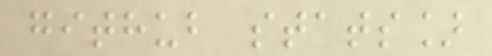github stats]
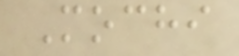Mochi
